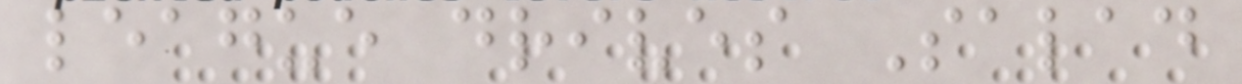league drives Salad
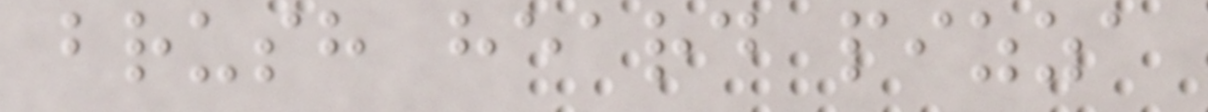brush heard pizza
